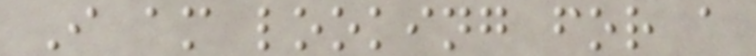I am looking for a
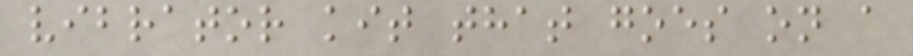vibrator kit that goes on a
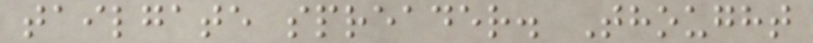tailgate spreader. Thought
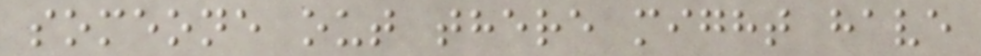someone out there might have
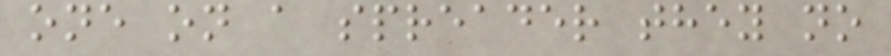one on a spreader they no
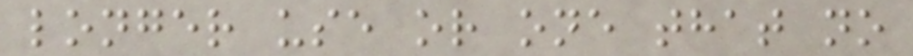longer use or one that no
